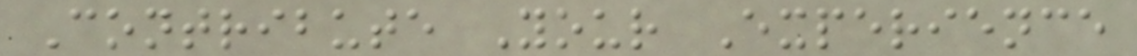Contribute Your Experience
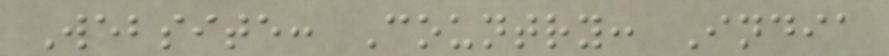Website: Country: India
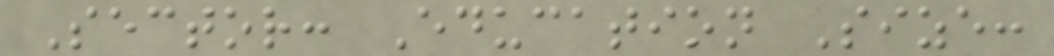Sector: Education Size:
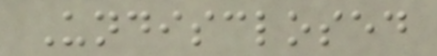Undisclosed
